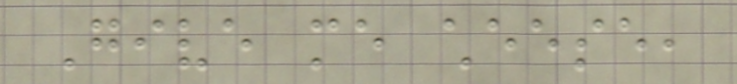Give me cheese,
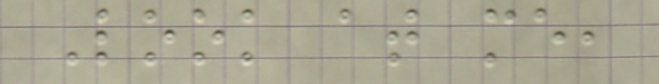Look at me,
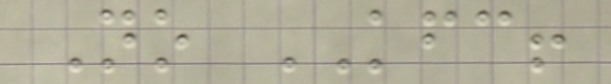No KFC!
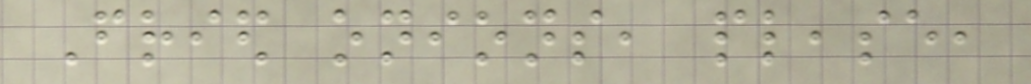Fried onions, please,
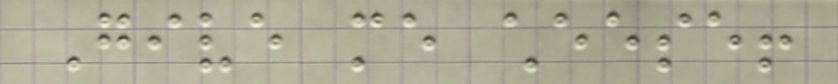Give me cheese!
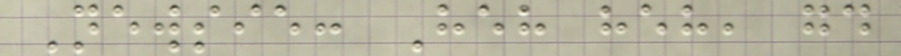Newsie: Heh heh, good
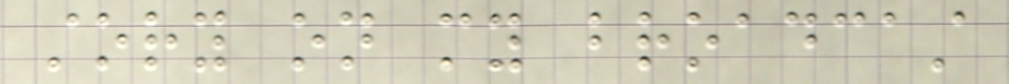story on my broadcast
